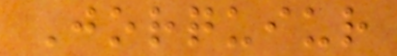Jorquiur
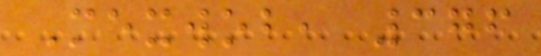Mexwob, 376
